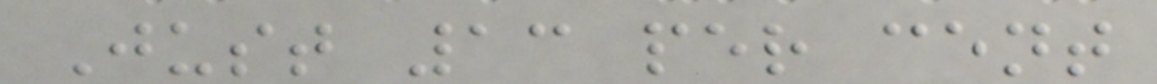Just 13 per cent
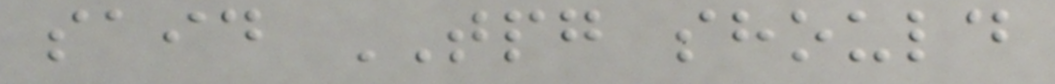said TPG should
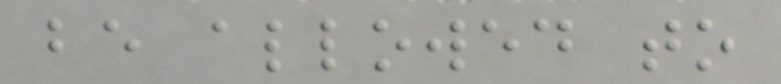be allowed to
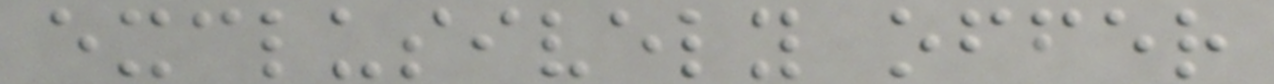exclusively offer
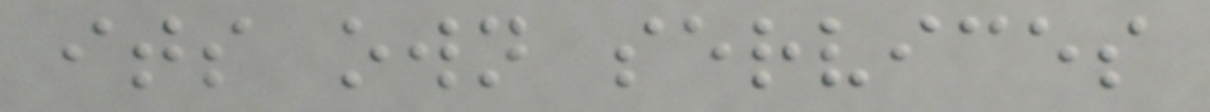its own services
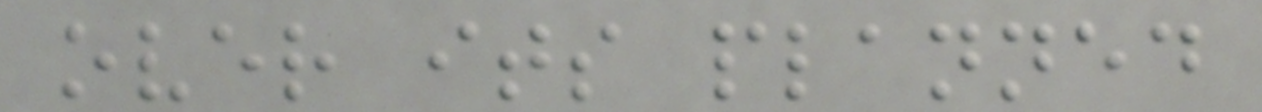over its planned
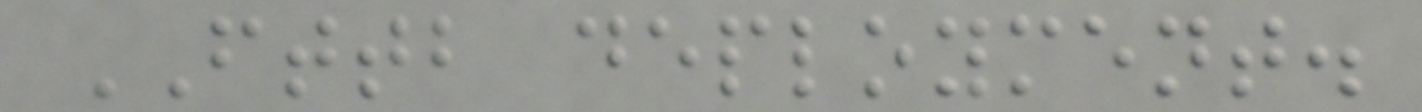FTTB deployment.
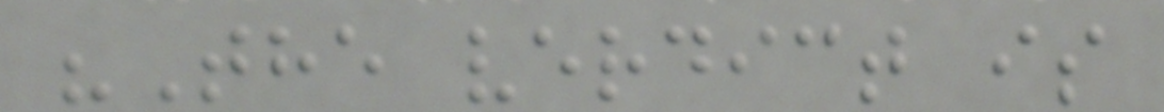"The verdict is
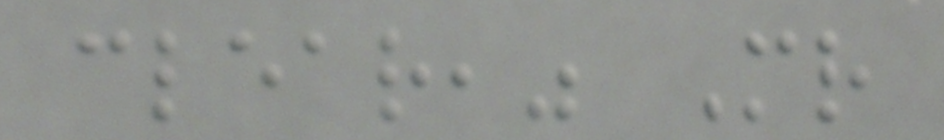clear," Mr
